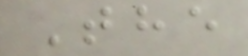The
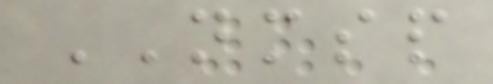NMSP
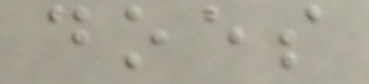does
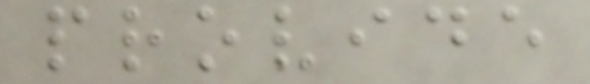provide
